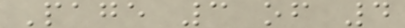Page 3 of 4
